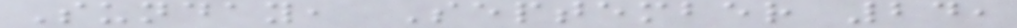Sunday, September 24,
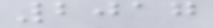2017
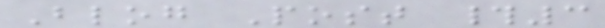Blog Post #3
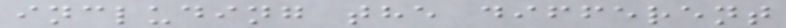including the different
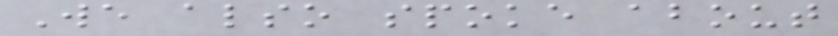We also spoke about
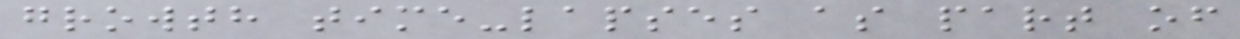growth time-lapses as part of
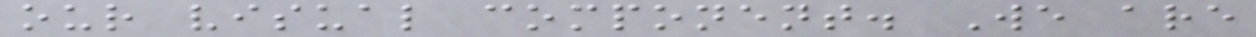our visual component. We are
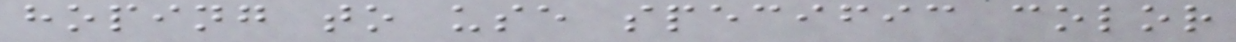hoping to use specific color
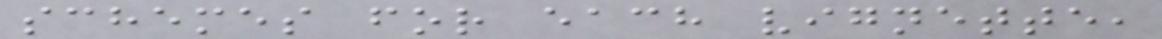schemes for each vignette,
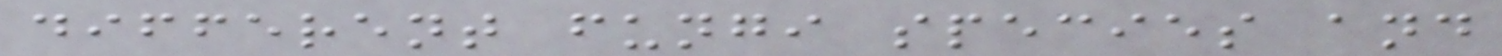different fungi species and
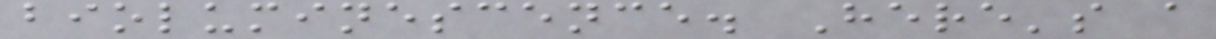bioluminescence. Here's a
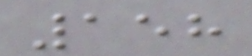158
